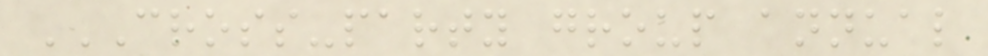CROSS-PARTY GROUP ANNUAL
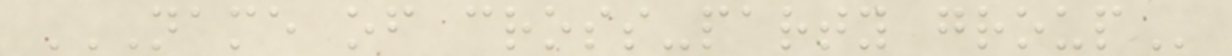NAME OF CROSS-PARTY GROUP
